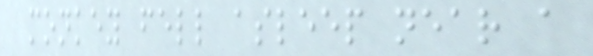monkey fell asleep near a
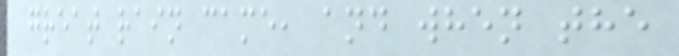great rain came, and when the
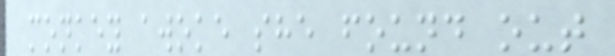monkey awoke she found out
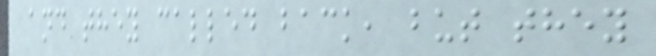and they called back, but they
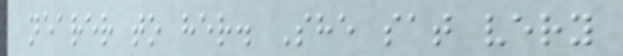nearer to her. She sat very
